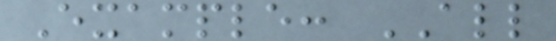Example: ALL
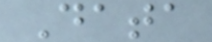Data
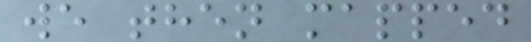we then mapped
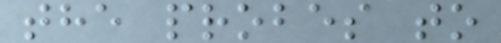the probes to
